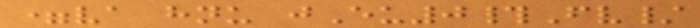=va hnu jEu0#Fv/
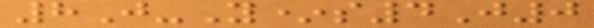8J-Y*s4J0
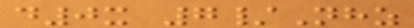d0x 7/Nhz
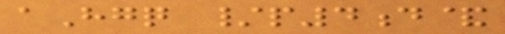aHgq /p4d&
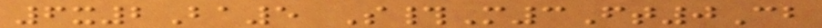6x2Ba5 S#M3Ft0Cb
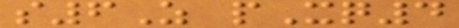s6Z pXq4
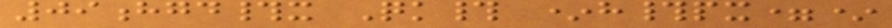09hgd#x Qk# *h#px=*
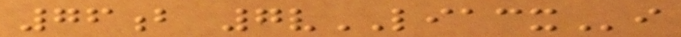76b 7vLIACXi
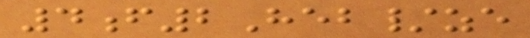4f2Heb/ze
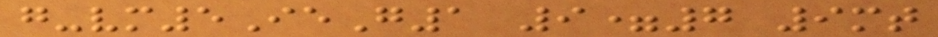g-vm5IeG1 9=7 9mt
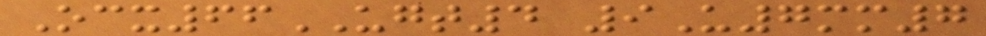Ocx66UGT4 9U7mm7
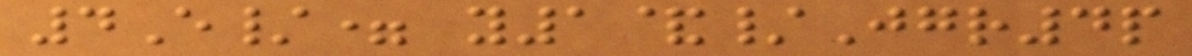4E/= y1&/Jgr4p
